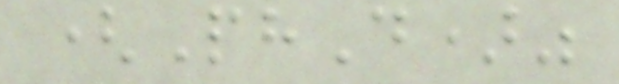(PhD)"
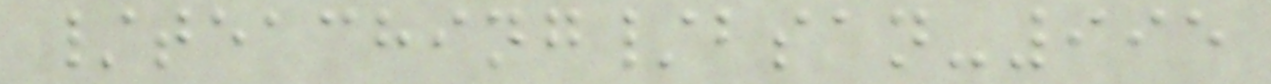/teaching/bsan-995
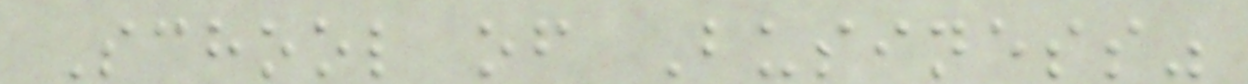School of Business"
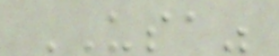USA"
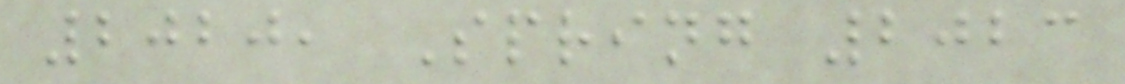2020, Spring 2023
